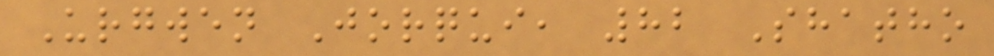Urgwen Jorqui, 82 Shatho
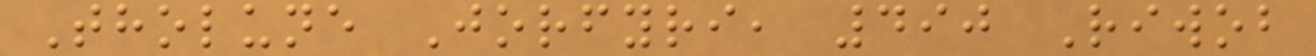Tholune Jorfyri, 490 Riwob
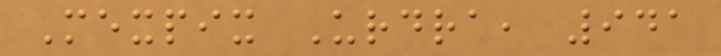Mexpix Urdra, 941
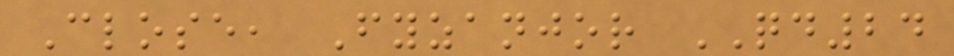Close, Fyzanjor QD24
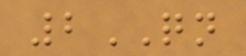2QN
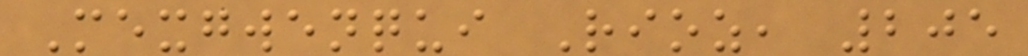Mexgwenqui Rioz, 205
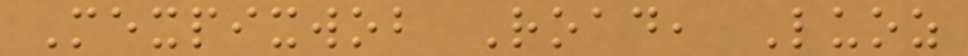Mexpixwob Road, Luoz
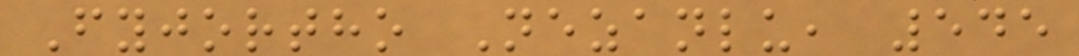Fyjortho Nezanlu, 545
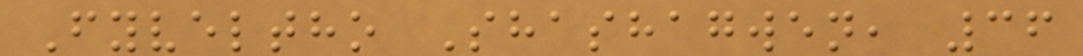Fyveltho Shashagwen, 36
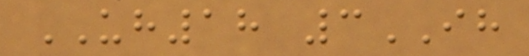UH18 3IH
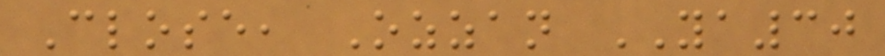Close, Ozzan YA30
